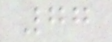77
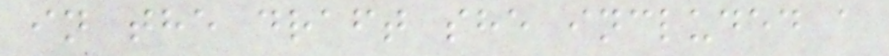in the draft she included a
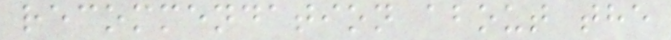recommendation about the
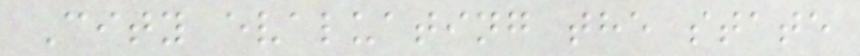City evaluating the state
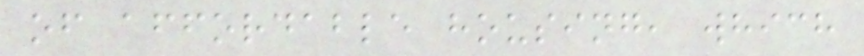of affordable housing, which
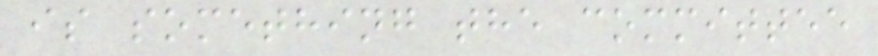is something the committee
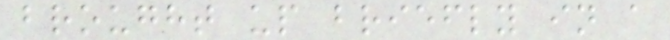brought up briefly in a
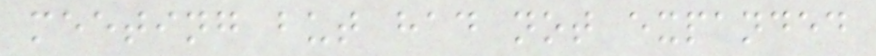meeting but had not expanded
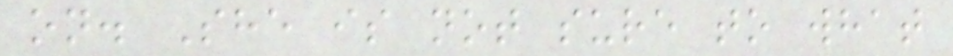on. She is not sure to what
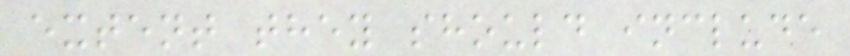extent they should include
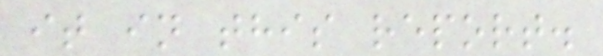it in this report.
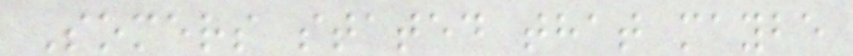Somers stated that maybe
